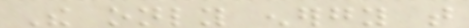The only energy that
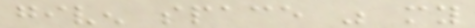given space was my
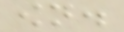own.
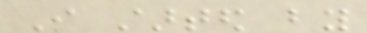I started by
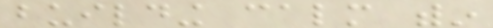building calm within
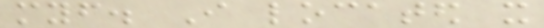myself. I located it
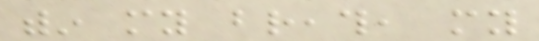within my breath, my
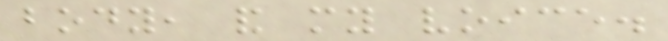body, and my voice.
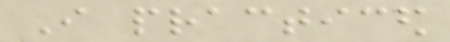I practiced
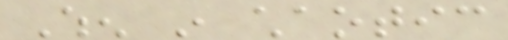When in chaotic
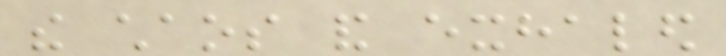the chaos and exhaled
